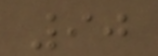90
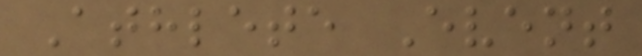Athlete Event
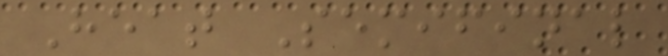Heat Semifinal
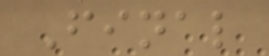Final
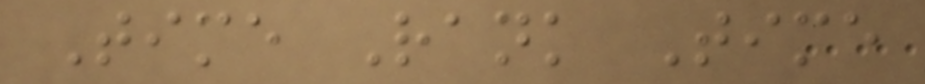Time Rank Time
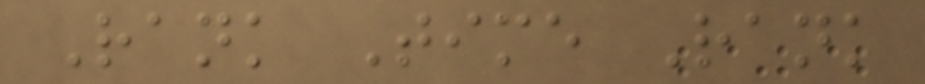Rank Time Rank
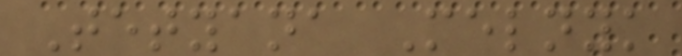Tetyana Melnyk
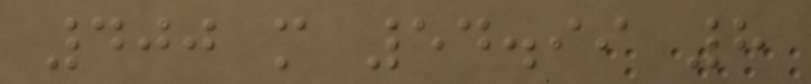400 m 54.99 8
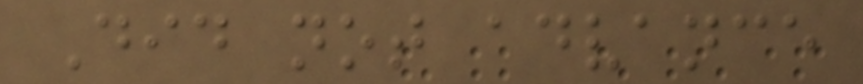Did not advance
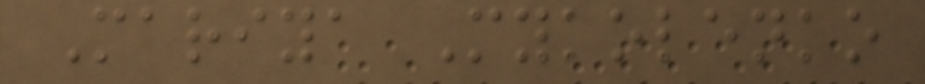Mariya Mykolenko
